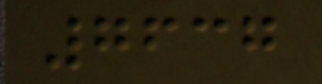7637
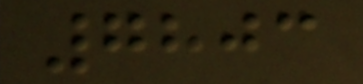7803
